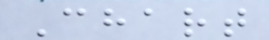Chart
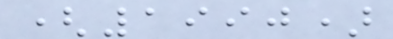(1990)
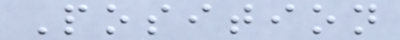Position
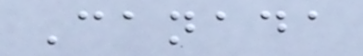Canada
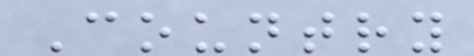Country
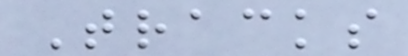Tracks
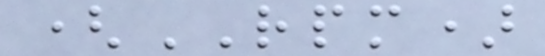(RPM)
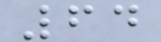64
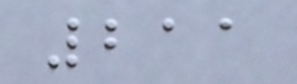211
